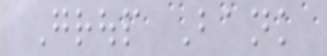Group Bank
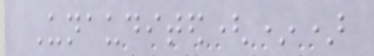Unaudited(*)
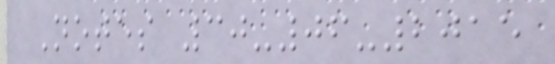Notes 30-06-2015
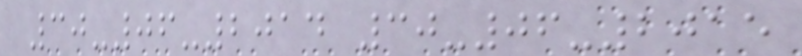30-06-2014 30-06-2015
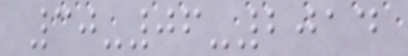30-06-2014
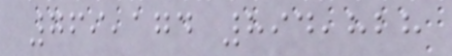769,174 894,828
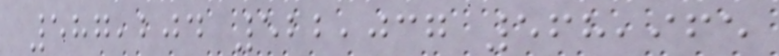587,204 522,037 568,965
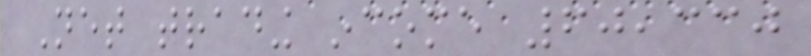Net trading income 60,330
